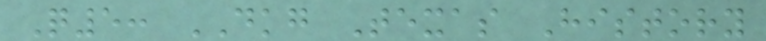Q5: DKG Texas History
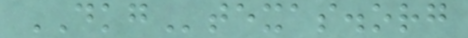DKGtexas.org
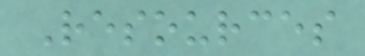Resources
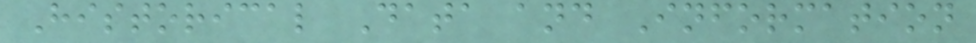Historical Data and Information
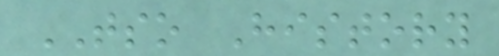TSO History
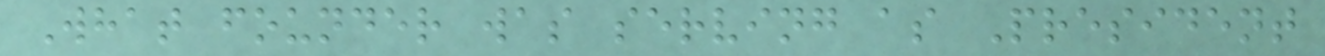What founder was serving as President
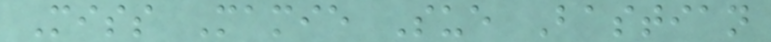Miss Mamie Sue Bastian
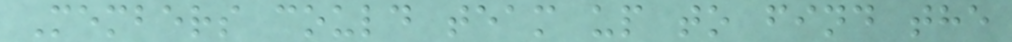Members could team up to find the
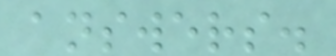answers.
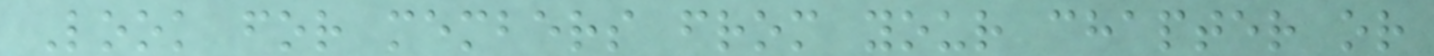Look for members from your chapter or
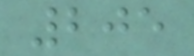205
